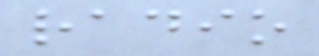radio
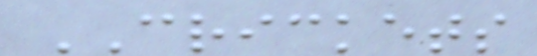CRICKETS
